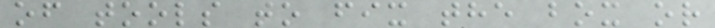of tools to fix the box or
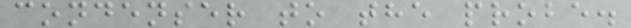condenser to the probe.
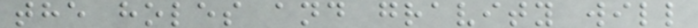the holes and gravity will
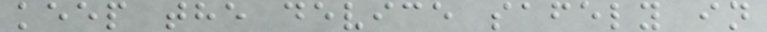keep the device safely in
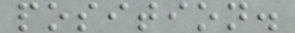position.
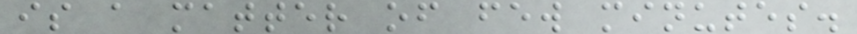is a matter of few minutes.
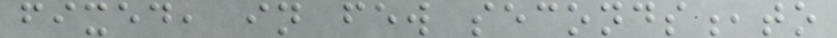fixed, in few seconds,to
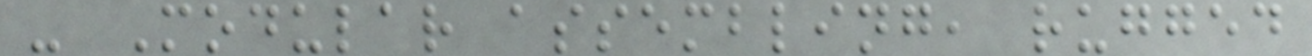- Modular assembling, rugged
